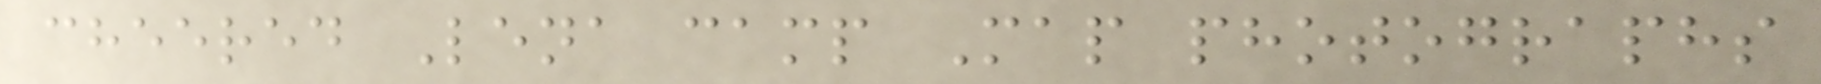cheered Lena camp Map photographs
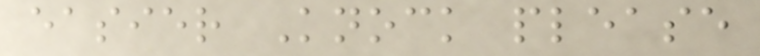easier Knock please
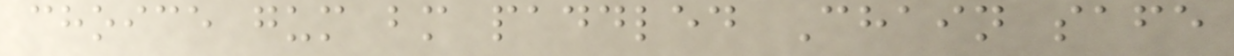choice gum bm paddled Chain safe
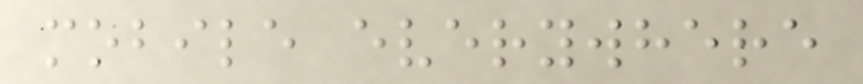mobile everywhere
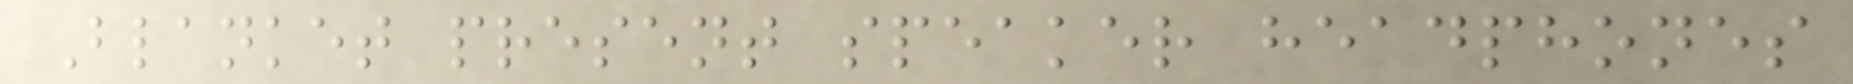Blanket present speaker headphones
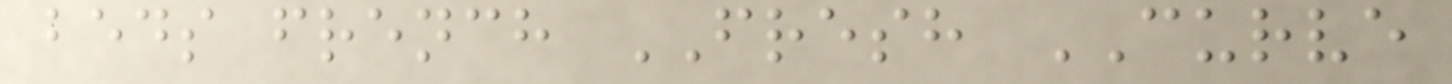beds french FRESH CURVE
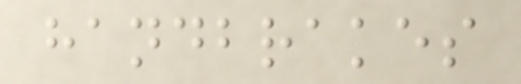handbrakes
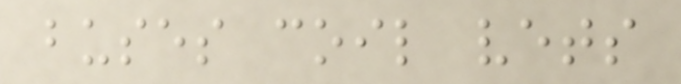buses coil vets
